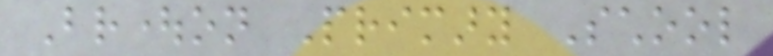Broughton Primary School
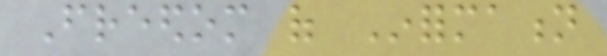Freedom of Information
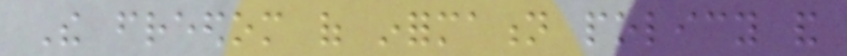The freedom of information policy and
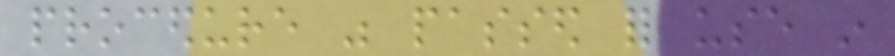procedure was passed for use in
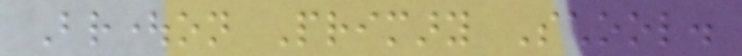Broughton Primary School.
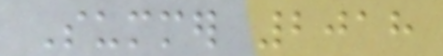Summer 2018
